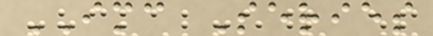IMC Series
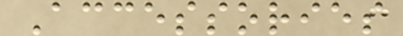Accessories
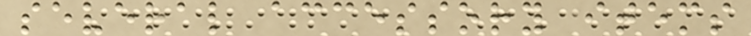several accessory items
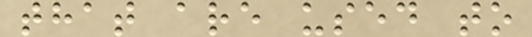that are used to
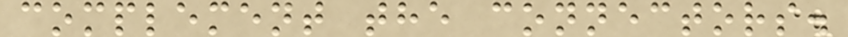complement the connectors.
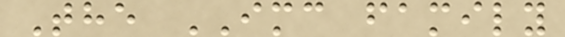The IMC family
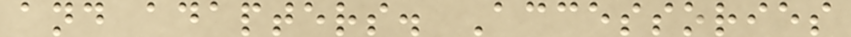and adapters. Accessories
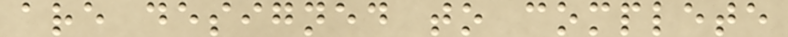are designed to complete
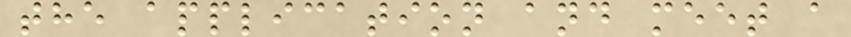the application and meet a
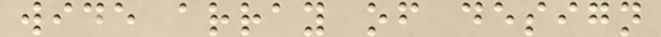wide array of design
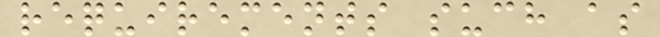requirements such as
